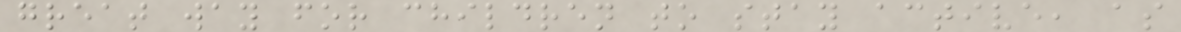great way for children to stay active, as
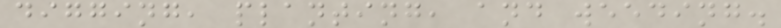digging, planting, and weeding.
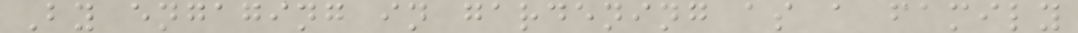By engaging in gardening as a family
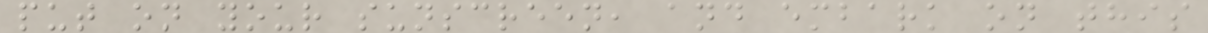put on your sunscreen, and embark on this
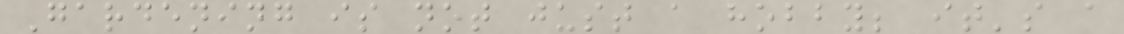Gardening is not just a hobby; it's a
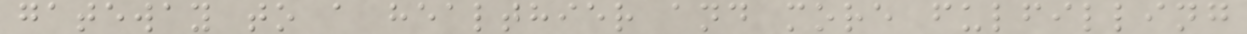gateway to a healthier and more fulfilling
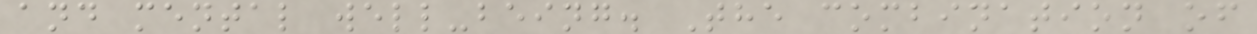and mental well-being. The combination of
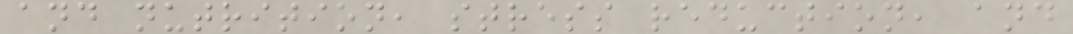and nutrition, stress reduction, and
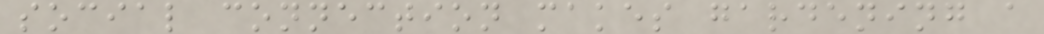social connection makes gardening a
